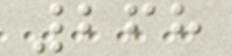268
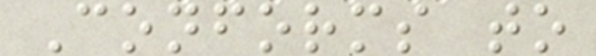Conforms to
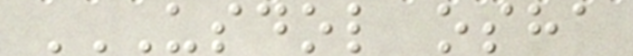USDOL OSHA
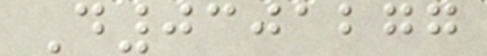D0301277
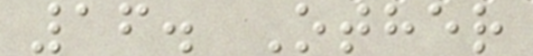16. Other
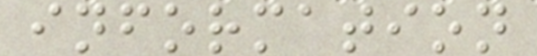information
